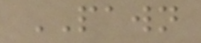PAWN
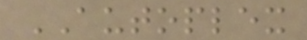AUTOPLEX
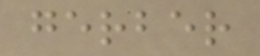gerber
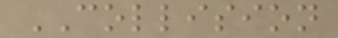COLLISION
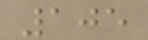105
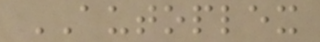AUTOPLEX
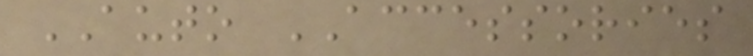AUTO ACCESSORIES
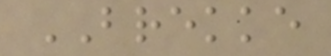BREKKE
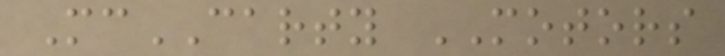McCARTY MOTORS
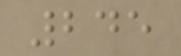245
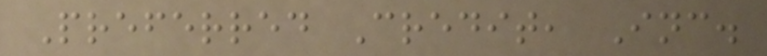Preferred Credit, Inc.
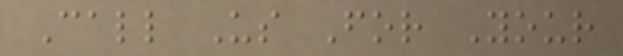Call Us For Your
